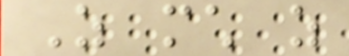As much as
